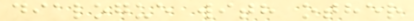dialogue with other
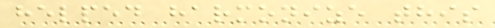helped harmonize this
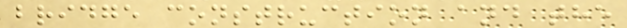bridge construction and the
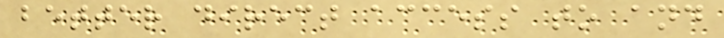better direct access to and
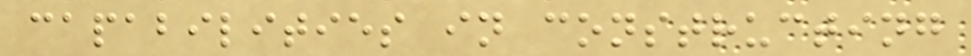capabilities in constructing
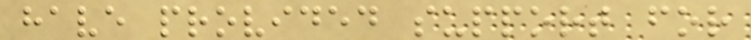have provided support for
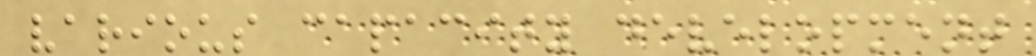various capacity development
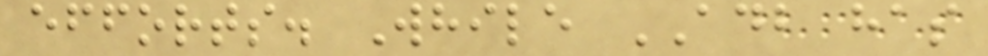efforts. While ADB has
